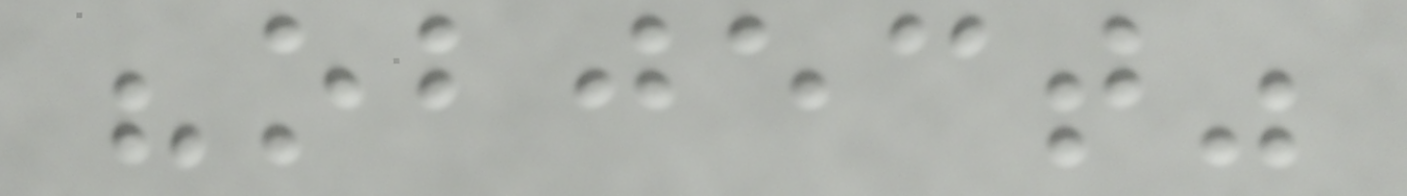"object"
